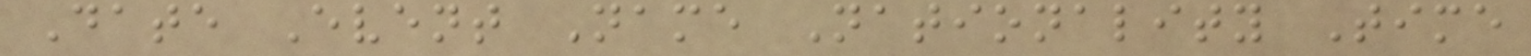Date Event Name Nationality Time
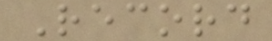Record
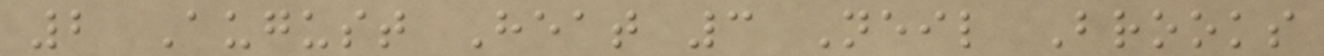2 August Heat 3 Neil Brooks
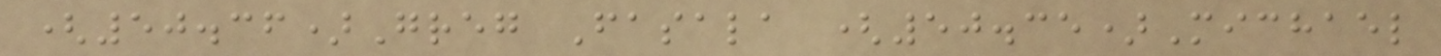(50.36)Greg Fasala (50.35)Michael
